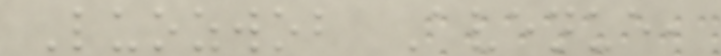Luozwob Avenue,
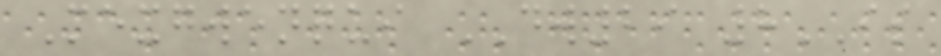Mexgwenqui DW29 8IS
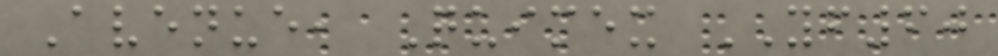Avenue, Quimex YF60
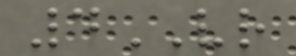4VR
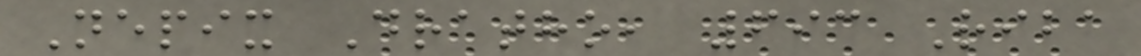Nepix Dratho, 693 Riba
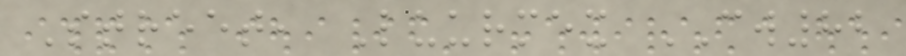Street, Luurmex CW82
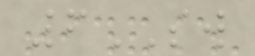6SW
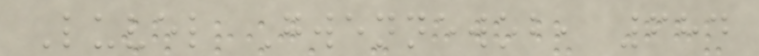Luvel Gwennewob, 684
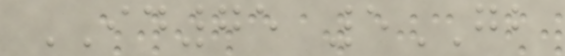ID75 5GB
